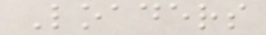Loaders
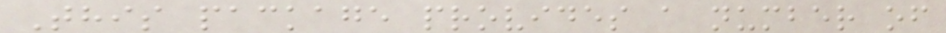This package provides a number of
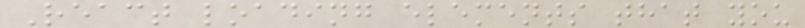React loading elements that you
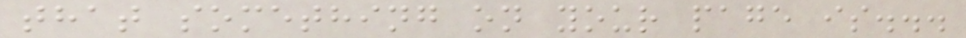that something on your page is...
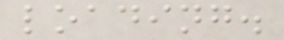loading.
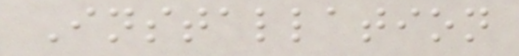Installation
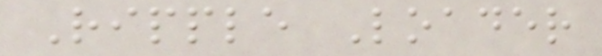Ripple Loader
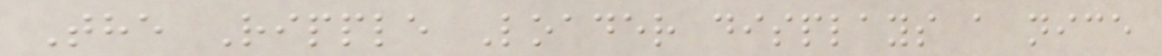The Ripple Loader displays a nice
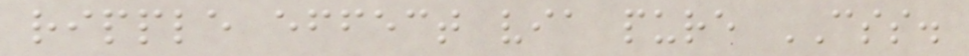ripple effect via pure CSS.
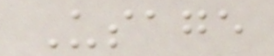Usage
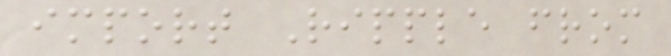import Ripple from
